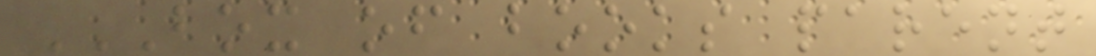BOX OF BOOKS PARENT
